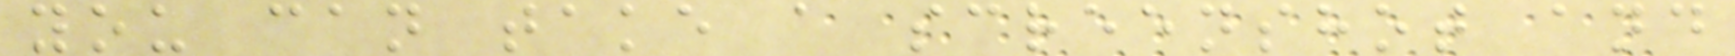you can take a screenshot and
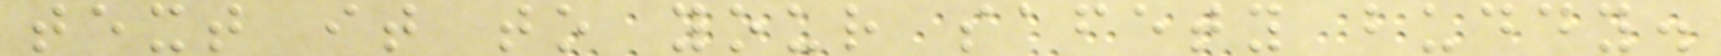text it to your safety buddy.
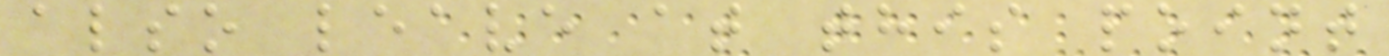also leave at this point
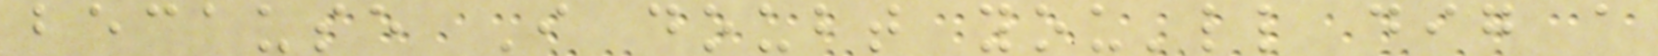because I doubt you'll dig a
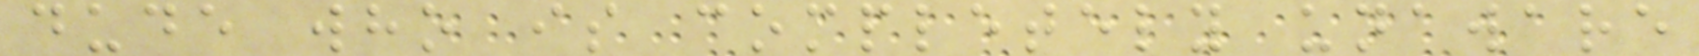dude who is completely unaware
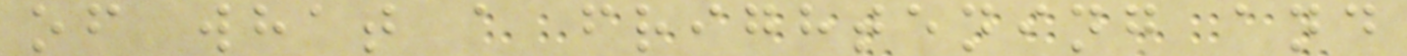of what a frightening and
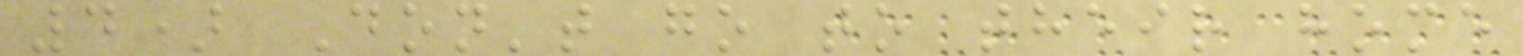4) Don't go to their home
